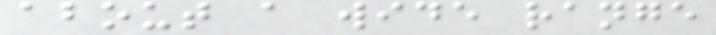about a wide range
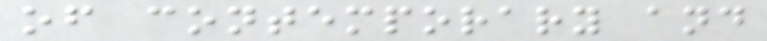of contemporary and
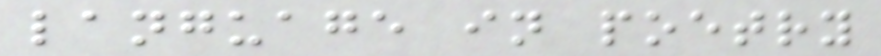language in poetry
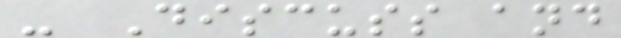- Discuss and
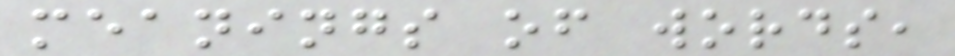meanings of words,
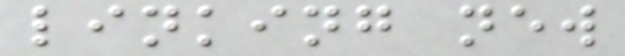linking new
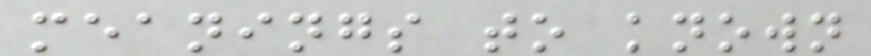meanings to known
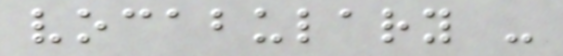vocabulary -
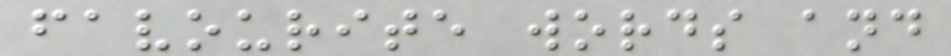favourite words and
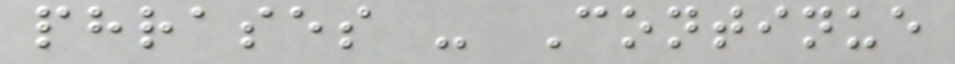phrases - Continue
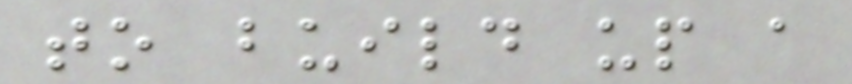to build up a
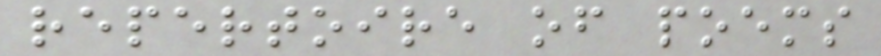repertoire of poems
